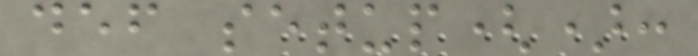def setup():
